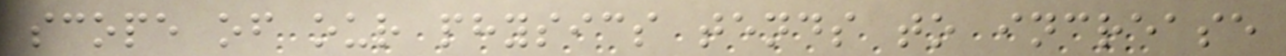scope of our physics tends to increase
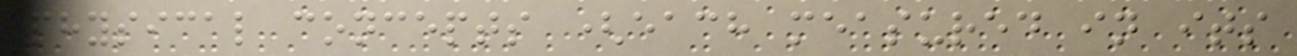physical concepts (each measured in its
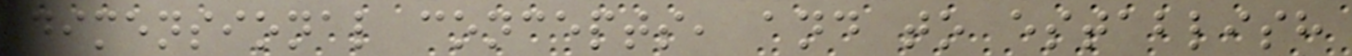dimensional concepts, and to establish
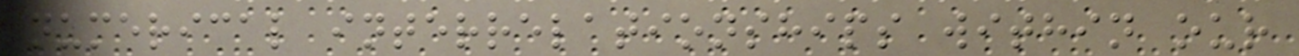numerical interrelationships within our
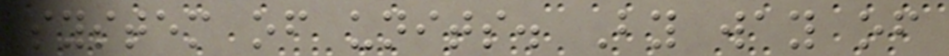system of units. By way of
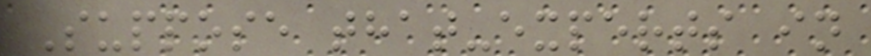Suppose that-experts in
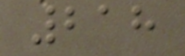218
